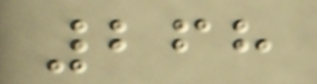268
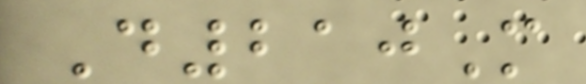D210M
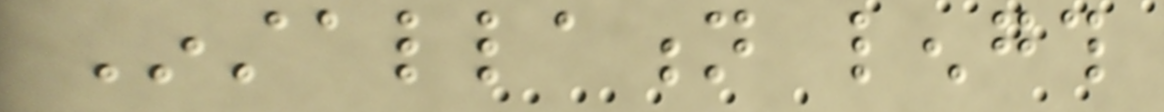Installation length
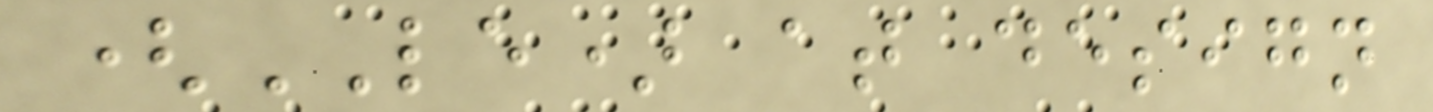(LE) at design
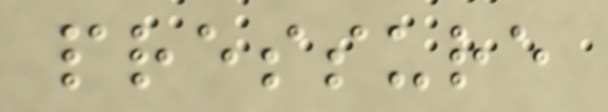pressure
